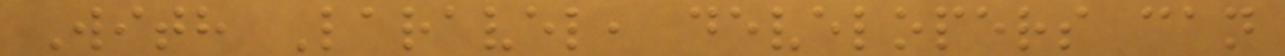With Laravel, developers can
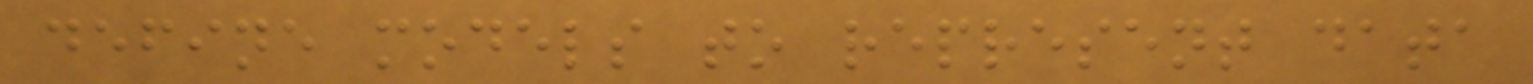define models to represent data
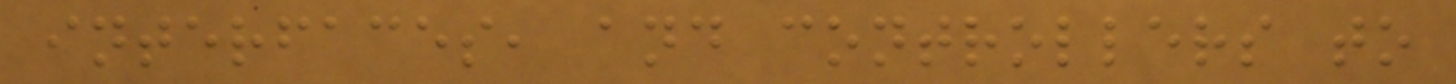interfaces, and controllers to
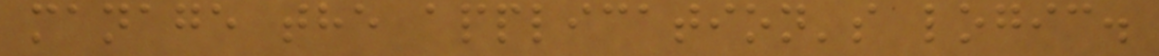manage the application's logic.
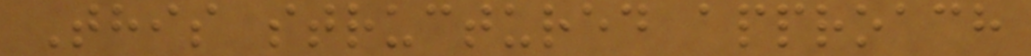This structured approach
